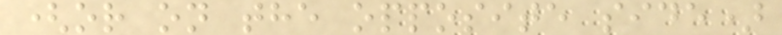(or on the opposite side)
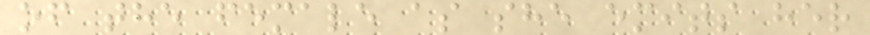of the female as she emits her
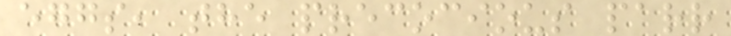eggs, the precocious parr
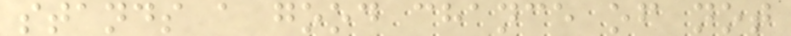stands a good chance of not
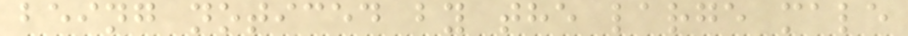being noticed by the large male
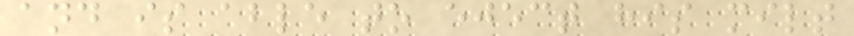and is able to eject his milt
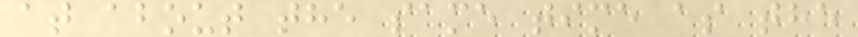at about the same time as the
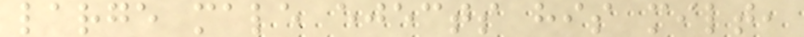large male ejects his milt,
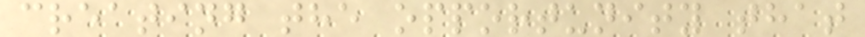creating the opportunity that
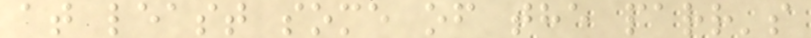at least some of the parr's
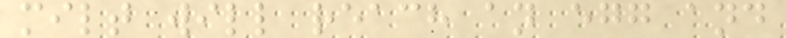milt will reach an egg and
